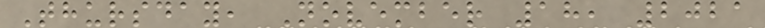Thursday, November 18, 2021
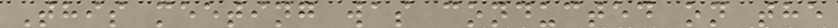This meeting was conducted on the
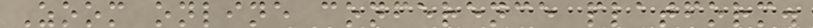Zoom online conference platform.
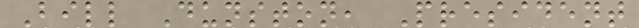Bill Dunston, President
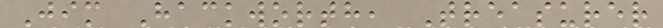Jim Hackworth, Treasurer
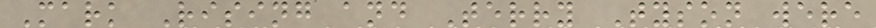Mark Rising and Terry Tyson were
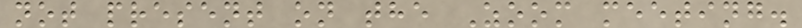not present on the Zoom meeting.
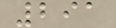291
